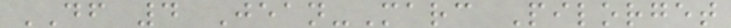DF 4 Jean-Marc Pilorget
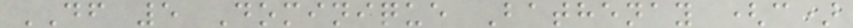DF 5 Dominique Bathenay (c)
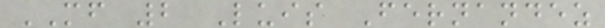MF 2 Luis Fernandez
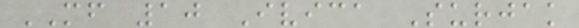MF 10 Ivica Surjak
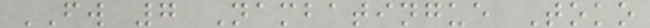FW 7 Nambatingue Toko
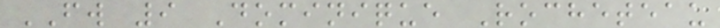FW 9 Dominique Rocheteau
